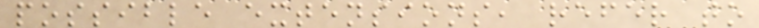possible extensions, refer to
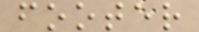footer
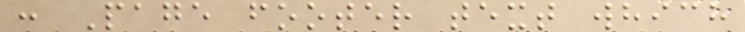: Page footer text which
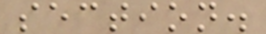section.
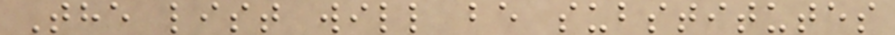The list will be substitutes
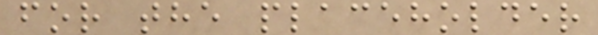for the placeholder
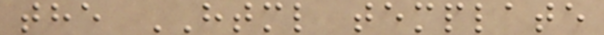the HTML template
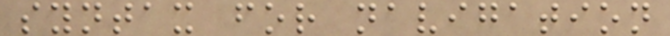syntax for navigation
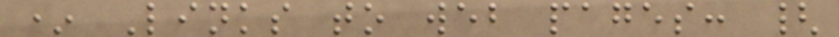* Links to web pages: {
